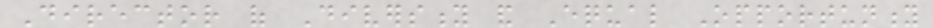Director of Diversity and Equal Opportunity
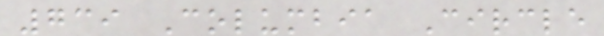739 Columbia Circle
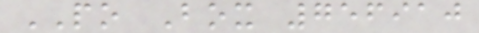PO Box 756910
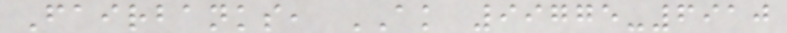Fairbanks, AK 99775-6910
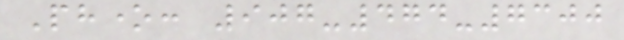Phone: 907-474-7300
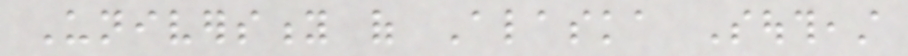University of Alaska Southeast
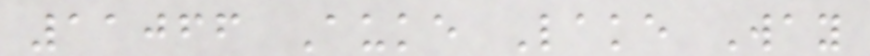11066 Auke Lake Way
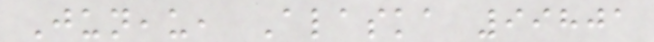Juneau, Alaska 99801
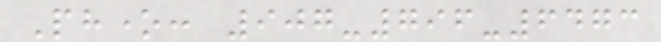Phone: 907-796-6473
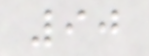90
